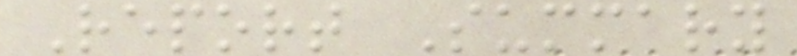Report Summary
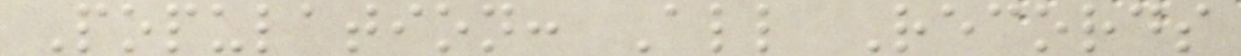Population: All Records
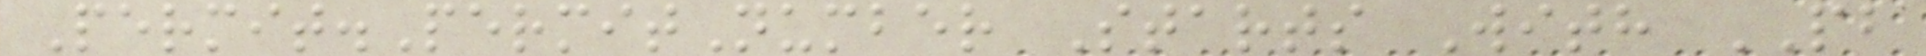Permit.PermitNumber Starts With PB
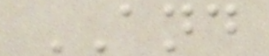AND
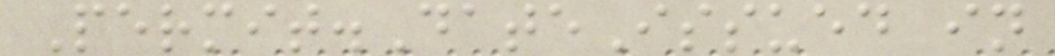Permit.DateIssued in
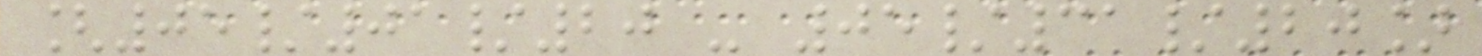[05/01/20 - 05/31/20]
